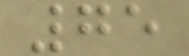75
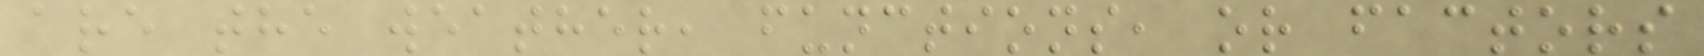are the weather, functions, or factors
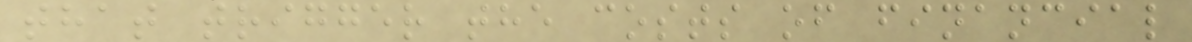that trigger the costs of financial
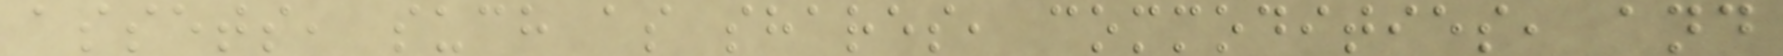assets, such as shares, commodities, and
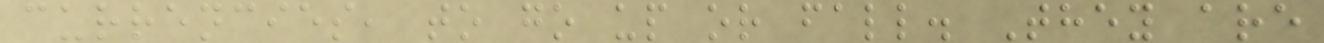currencies, to go up or fall. They are
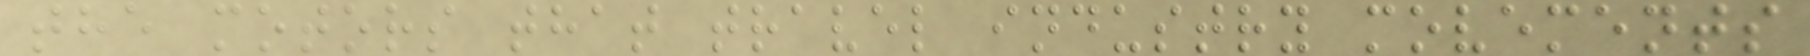the motors that travel industry movements
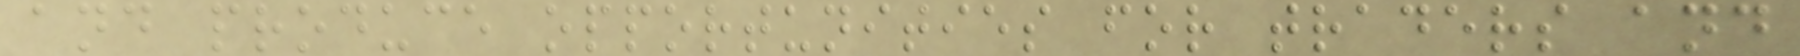and produce opportunities for traders and
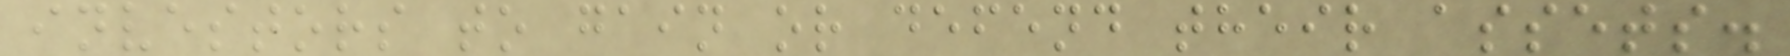investors to gain or defend their assets.
